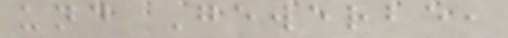und Gewerbe,
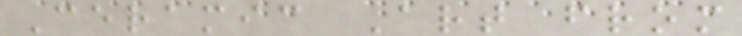Ceramic Art from
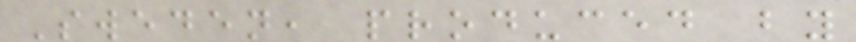Sweden, produced by
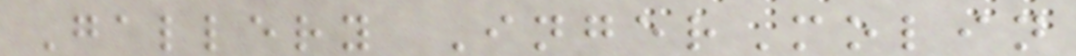Gallery IngerMolin
